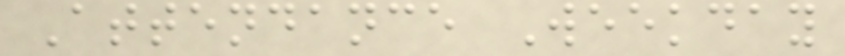Attendance Weekday
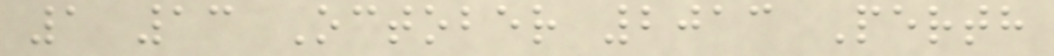1 13 October 2013 Perth
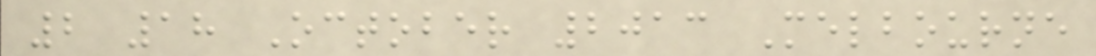2 18 October 2013 Melbourne
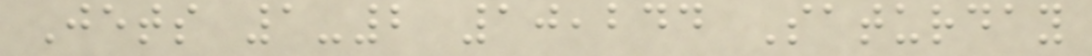Jets 1-2 10,244 Saturday
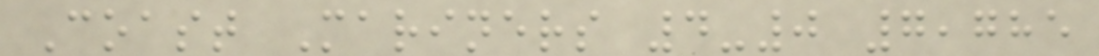Coast Mariners 4-0 7,785
